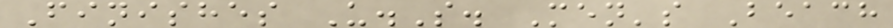Finishes U.S. Men's Beach
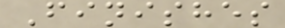Finishes
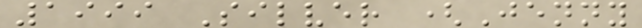1999 Silver (Jenny
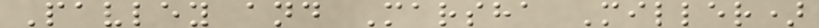Pavley and Marsha Miller)
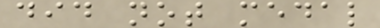did not medal
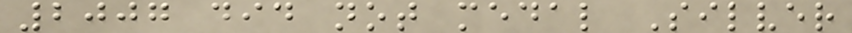2007 did not medal Silver
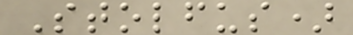Stolfus)
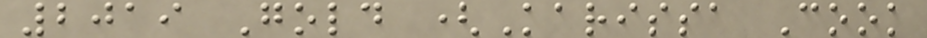2019 Gold (Karissa Cook
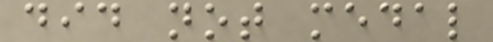did not medal
